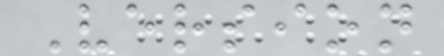Version
